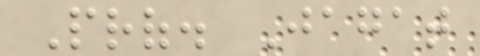Prof. Jagat
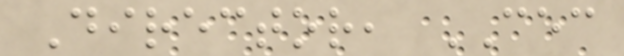Director, CEC
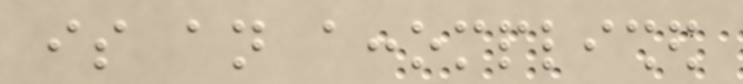is an accomplished
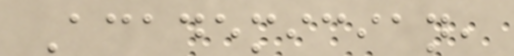Academician,
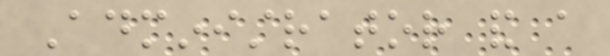Administrator and a
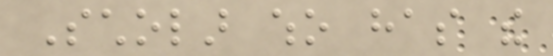Scholar who has the
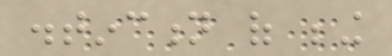distinction of being
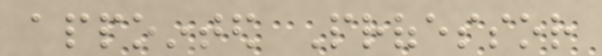appointed Professor
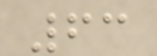63
